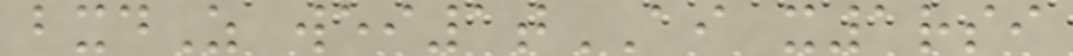bxdZ wei1tAI x1rsi
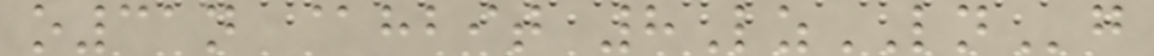o31n @hbit 8LzLNg
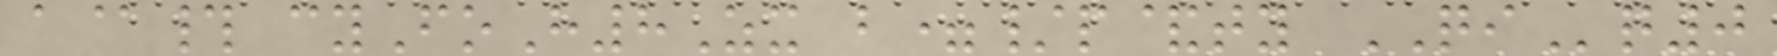a@# cyFoH8Zx b=/p&ty QIq0
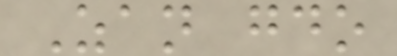Zan gdo
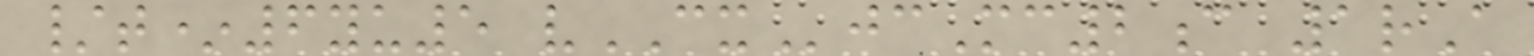/t*6yu5 vCXjcMc2c 1rA
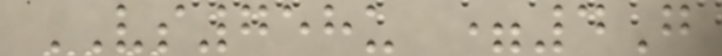VS758u =4G
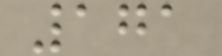171
